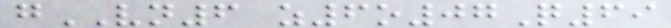gVN6 z6o07Q69
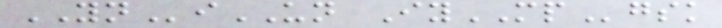YNiUN IyMPgsk
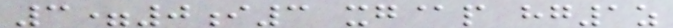3=0i3 xg@p hg1z
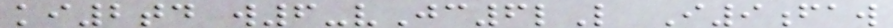ki2td w6-vJc6lL I9faw
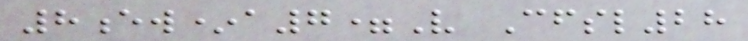8ew*a7=V Cfsl28
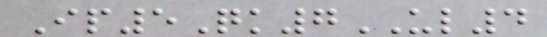Ip5Qk7UL4
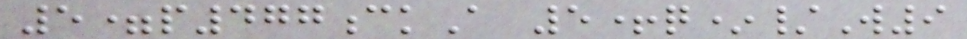5=p477ckA 5+q*/W9
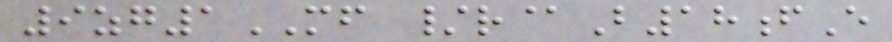9zg1MF /r@B18fE
